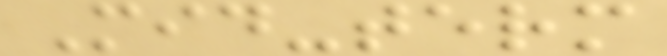Mid-term
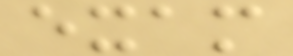exam
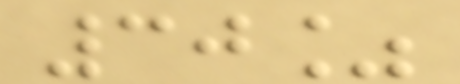30%
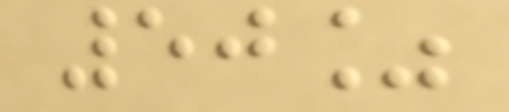50%
